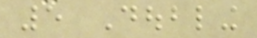5 Doubling
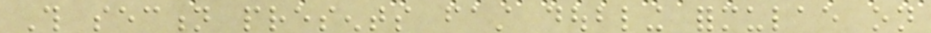This section presents fast doubling formulae on
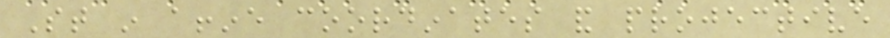St in affine coordinates and projective
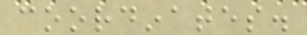coordinates.
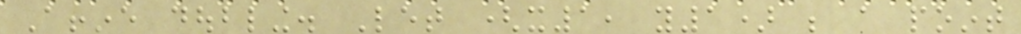Affine doubling. Let (x1, y1) be a point
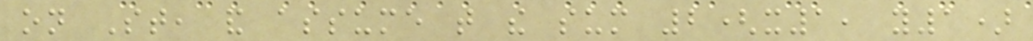on St, and assume that the sum 2(x1, y1)
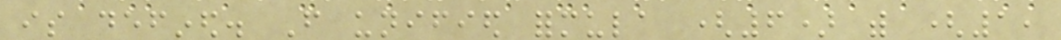is defined. From unified formula (6) with (1,
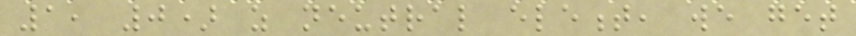1, 0) as neutral element, we get
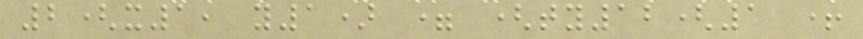2(x1, y1) = (ty12(1 +
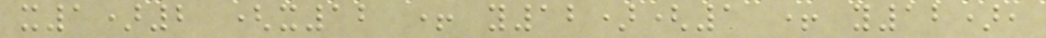x1)2 (x12 + y12)(1 + y12),
